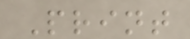Print
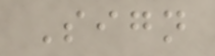Sign
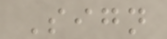Sign
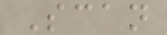Scan
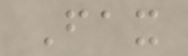Fax
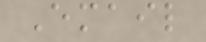Email
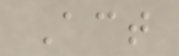Act
